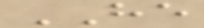HE
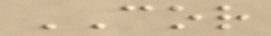COR
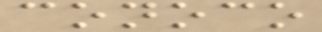conoco
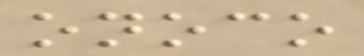onoco
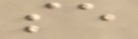se
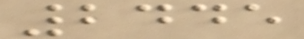2445
